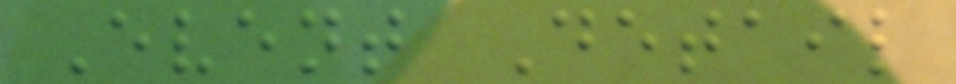Event Detail
